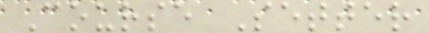Course Setter
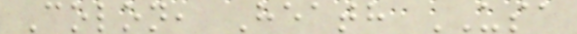Colon, Heath USA
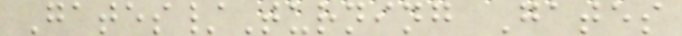Gates/Turning Gates
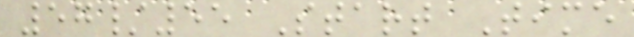57/55 Start Time
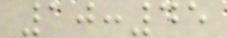10:45
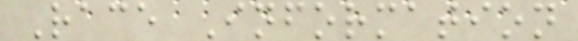Race Information
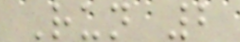Run 2
